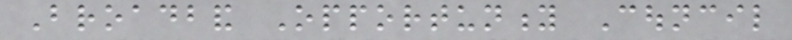Broadband Opportunity Council
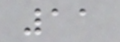11
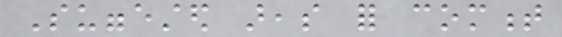Suggested areas for comment
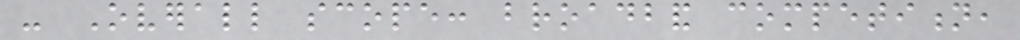- Overall scope: broadband competition,
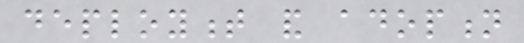deployment and adoption
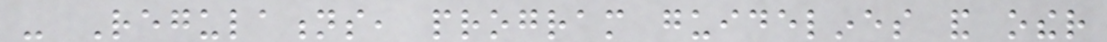- Regulations, program guidelines and other
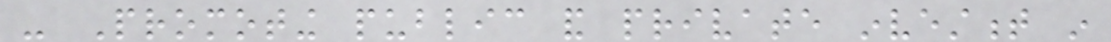- Promoting public and private investment in
